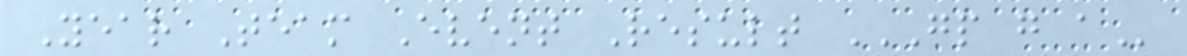Year Team Event Result GP G A
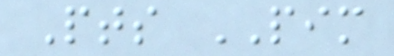Pts PIM
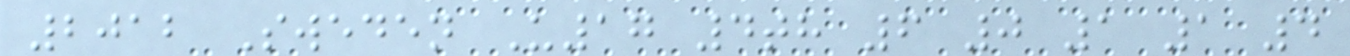2012 Sweden U17 4th 6 0 1 1 4
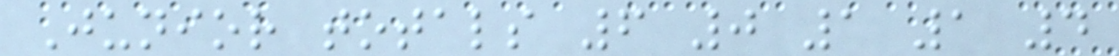Junior totals 6 0 1 1 4
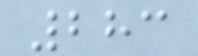283
